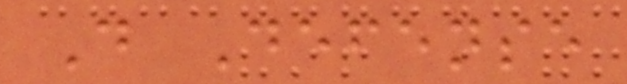D Defense
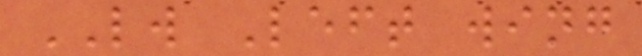LW Left wing
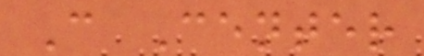C Center
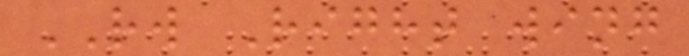RW Right wing
